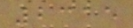2315
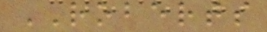ROBERTS
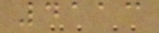4113
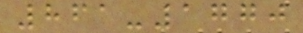861-1770
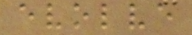evolve
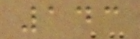143
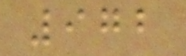972
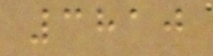3810
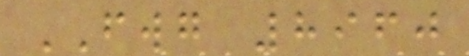FWG 8960
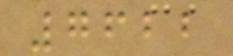7622
